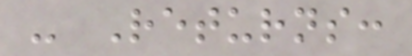- Returns:
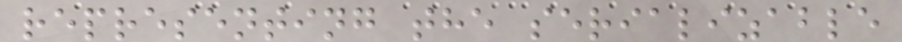representing the serializable
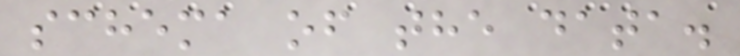schema of the data.
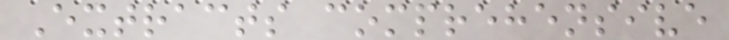Extracts comprehensive
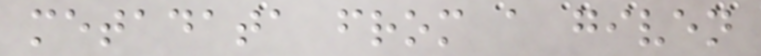metadata from a given
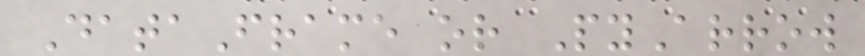DataFrame or PyArrow
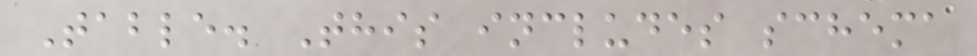Table. This includes schema
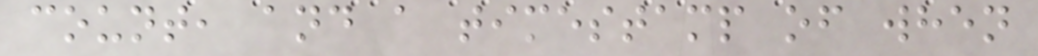count, and a timestamp of when
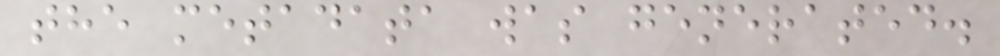the metadata was generated.
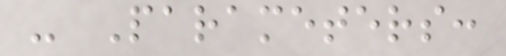- Parameters:
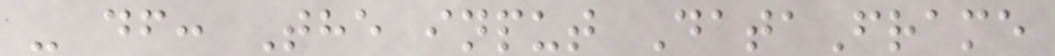- df: The input DataFrame
